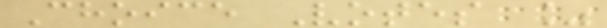Choice Votes %
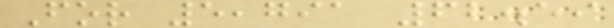For 5,791 62.59
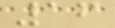16
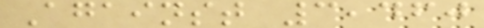Against 3,460
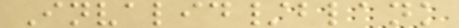Invalid/blank
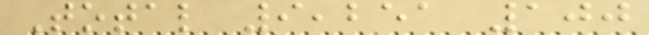Total 9,251 100
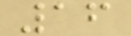16
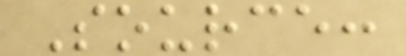Source:
